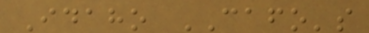Idaho CAFO's
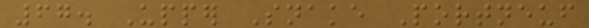67. Upper Snake Portneuf
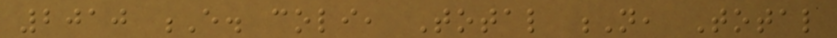2010 E. coli, Total N, Total
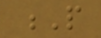P
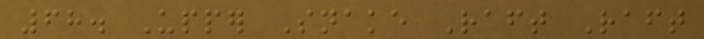68. Upper Snake Raft Raft
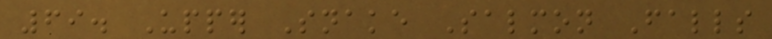69. Upper Snake Salmon Falls
